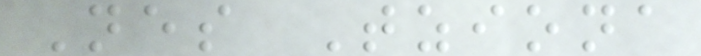Nes Tziona
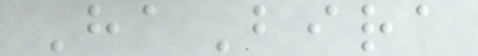HaBira
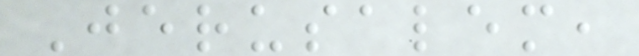Jerusalem,
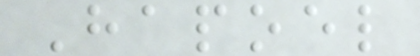Hapoel
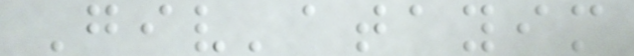Giv'atayim
